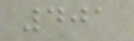401
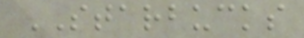STARBUCKS
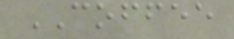COFFEE
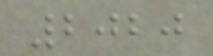2020
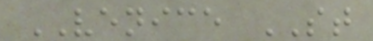VENICE ST
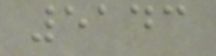5143
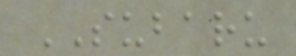SUBARU
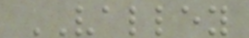VALLEY
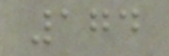174
